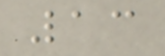13
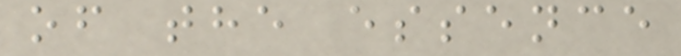of the essence
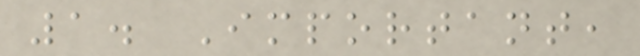1. Important,
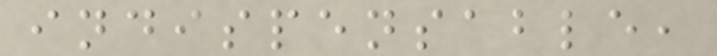indispensable,
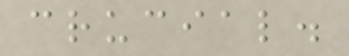crucial.
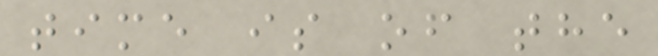time is of the
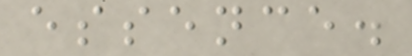essence.
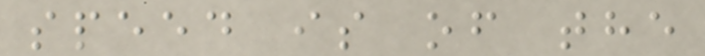speed is of the
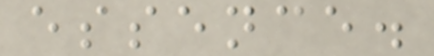essence.
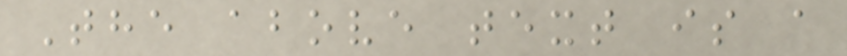The above text is a
